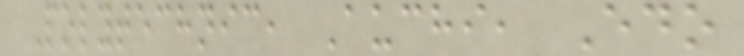Polytechnic, Auchi, Edo
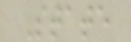State
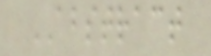ABSTRACT
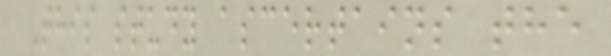This study ascertains the
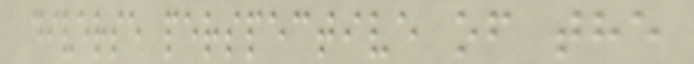diverse perspective of the
